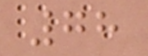78
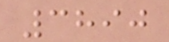3890
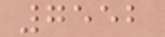7552
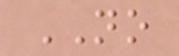NO
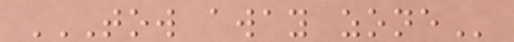TOW AWAY ZONE
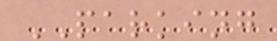PARKING
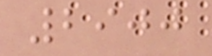2900
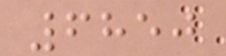6850
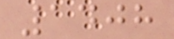1408
